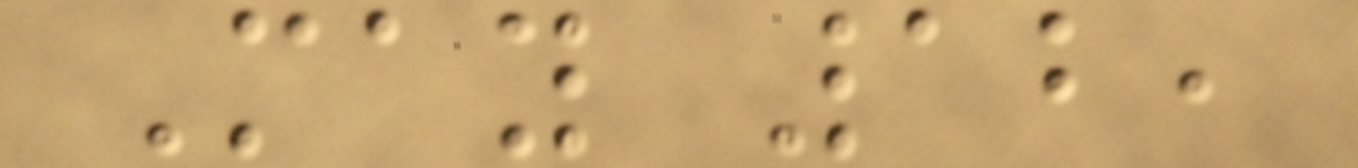May 12,
